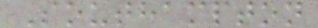Southampton
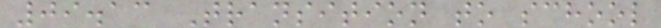09.13 Transition to school
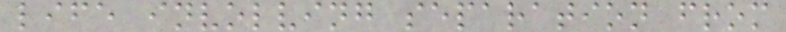life involving separation from
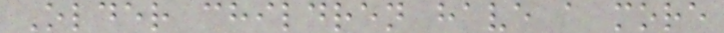Older children have a more
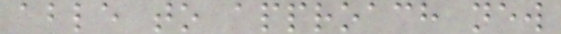able to approach new
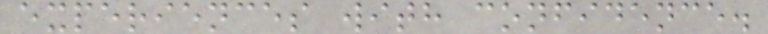experiences with confidence.
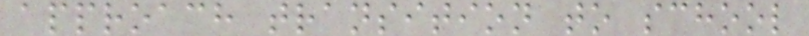approach transition to school
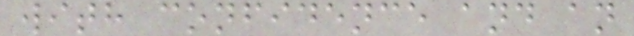with confidence and an
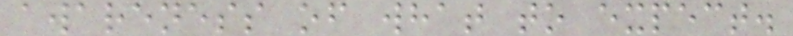awareness of what to expect.
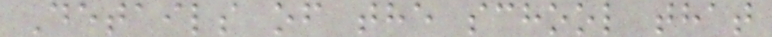Details of the school that
